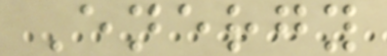Energy
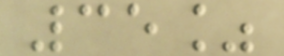35%
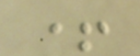+
